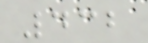432
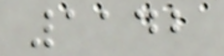1142
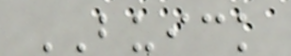BUICK
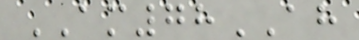AM78AH
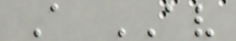A AV
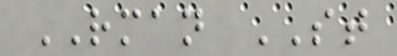RMAN ST
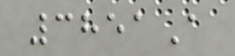3851A
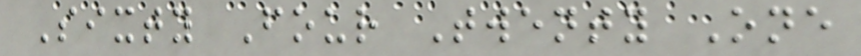Sixty Four Twenty One
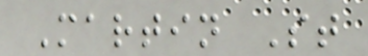Martin St
